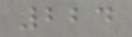224
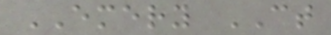EMERY CT
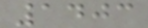1403
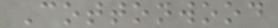Cottonwood
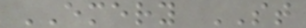EMERY ST
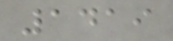1419
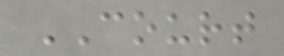COURT
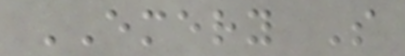EMERY S
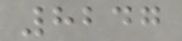8247
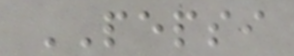PEPSI
